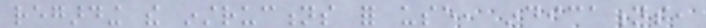regarding the instructions for use, indications,
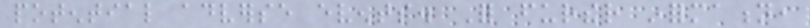potential adverse events. For further information,
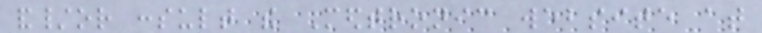and/or consult the Medtronic website at
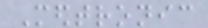Medtronic
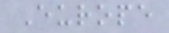Europe
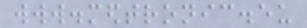www.medtronic.eu
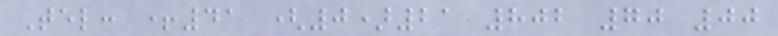Tel: +41 (0)21 802 70 00
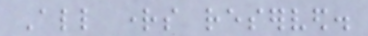All rights reserved.
